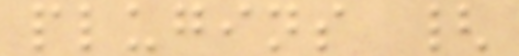plugins {
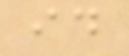id
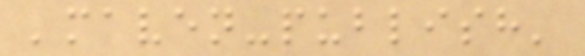'maven-publish'
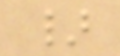}
